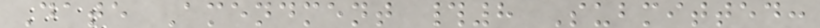Date Amendment #8 Submitted:
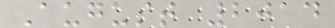August 2014
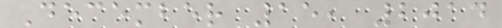December 15, 2014
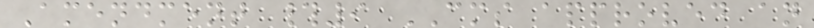Amendment #9 CMS approved an
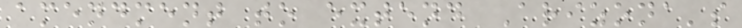amendment to extend Arizona's
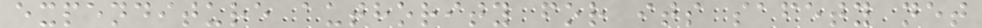expenditure authority for its safety net
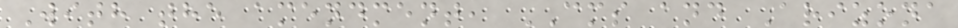With the amendment, CMS and Arizona
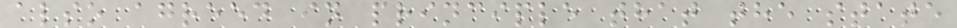also agreed in principle that the state
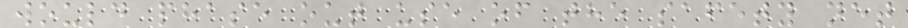would phase out use of the safety net
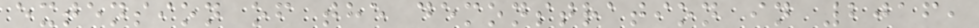extension of the demonstration in 2016,
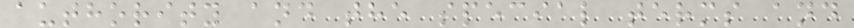authority and the special terms and
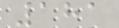181
